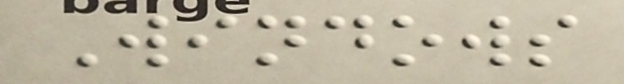Windows
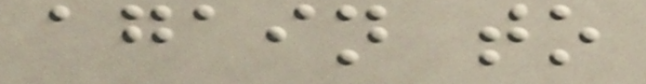again to
